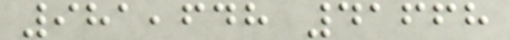981,648 41668
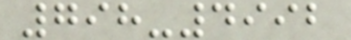798-4992
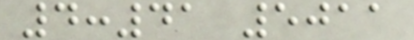4:41 5011
